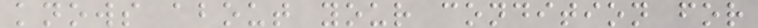knows about your condition for
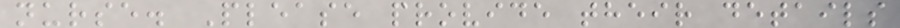nurse. Please provide their details
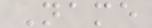Name
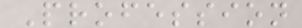Profession
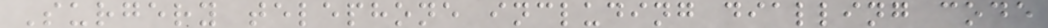Surgery telephone including dialling code
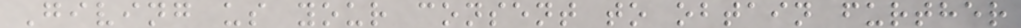Giving us your consent to obtain further
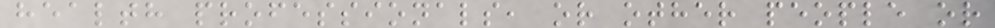health professionals, or other people or
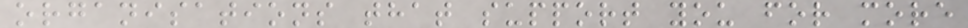organisations that support you for more
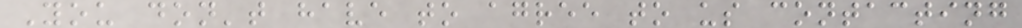You don't have to agree to us contacting
